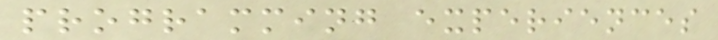programming experiences
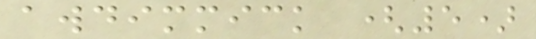awdimmick (5)
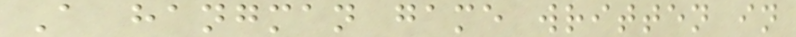A hangman game written in
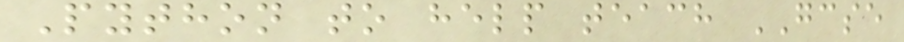Python to help teach GCSE
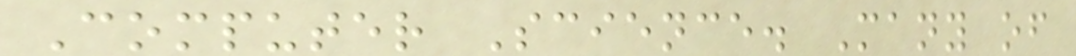Computer Science. Many of
